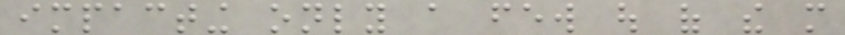impacting only a few out of the more
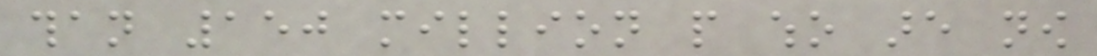than 150 million people who are now
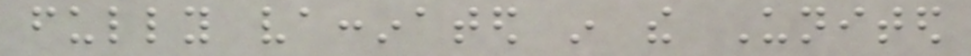fully vaccinated in the United
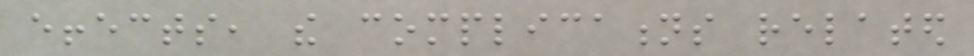effects, the complications related
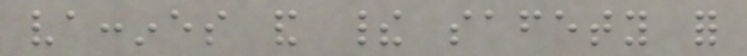vaccines and their safety for
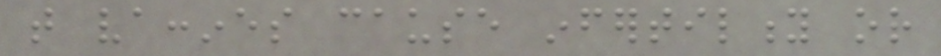that vaccines cause infertility or
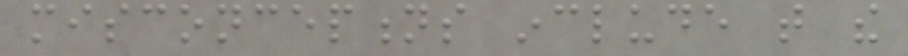misconceptions include that the
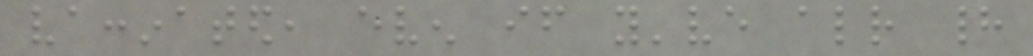vaccinated, even if you've already had
